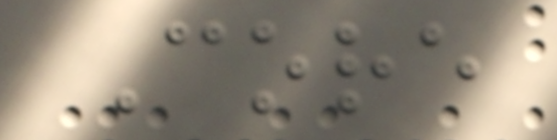Core
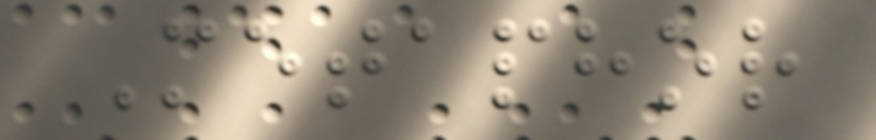Metaphor
